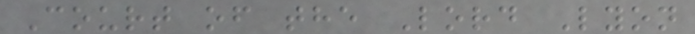Court of the Lord Lyon
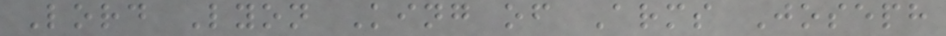Lord Lyon King of Arms Joseph
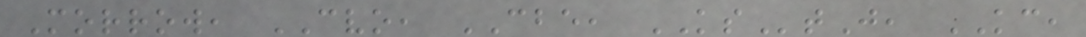Morrow, CVO, CBE, KStJ, KC,
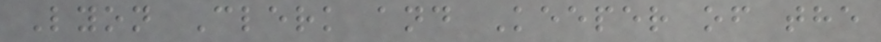Lyon Clerk and Keeper of the
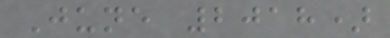June 2018)
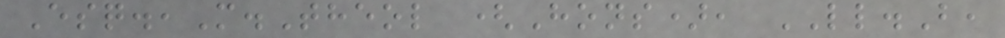Esq.,M.Theol (Hons), LL.B,
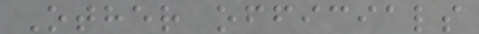Other officials
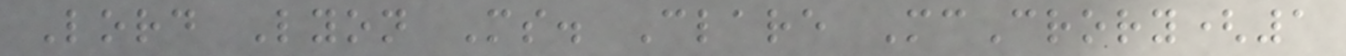Lord Lyon Ms. Clare McCrory(1
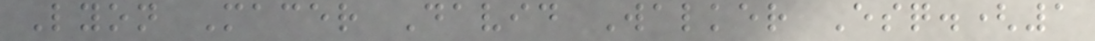Lyon Macer David Walker Esq.(1
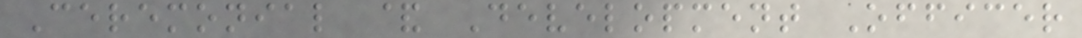Ceremonial & Development Officer
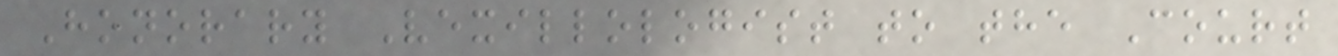Honorary Vexillologist to the Court
